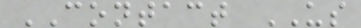CONTACT US
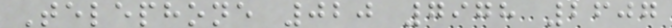Telephone 020 7978 2607
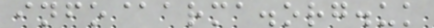info@arma.org.uk
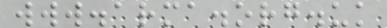www.arma.org.uk
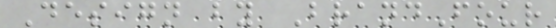Design by BrandFour
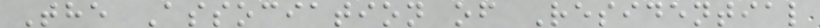The Association of Residential
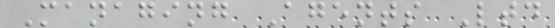Managing Agents Ltd
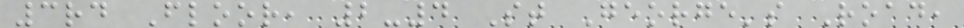3rd Floor, 2-4 St George's Road,
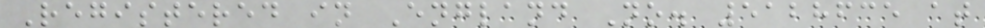Registered in England No. 5128635 at
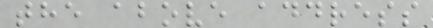the above address
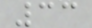33
